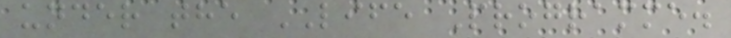under the LIFE Programme.
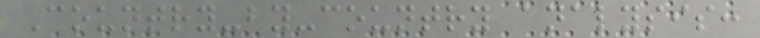Country-by-country analysis:
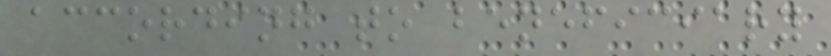according to beneficiary
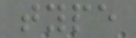type
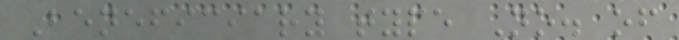Beneficiary type No. of
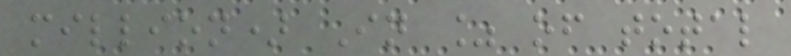million) In % of total
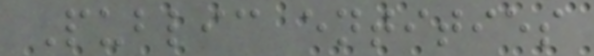Public entities
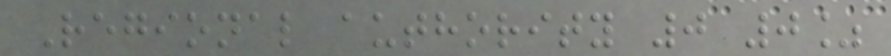Regional authority 0 0%
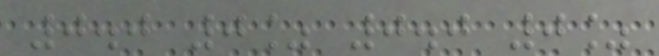0.0 0% 0.0 0%
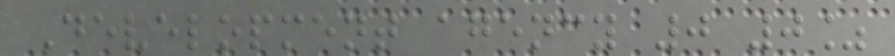Development agency 0 0%
